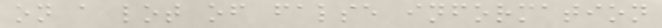on a lot of false information
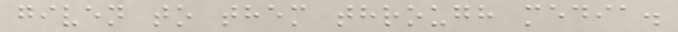given to them through media.
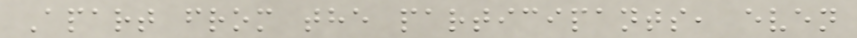Apart from the participants, even
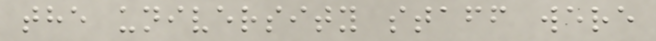the university staff were
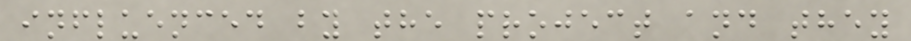influenced by the project and they
